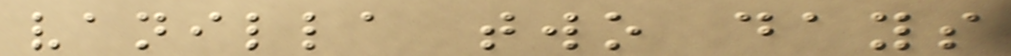vanilla two days
